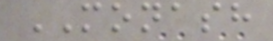MONASH
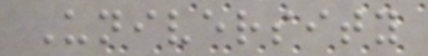University
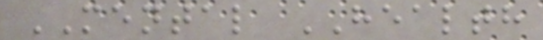MENTAL HEALTH
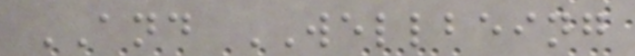AND WELLBEING
